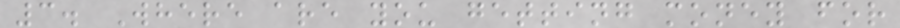3. Where are you getting money for
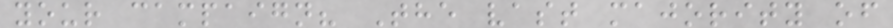your campaign? The vast majority of
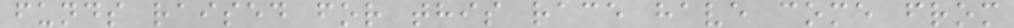funds raised for this race have come from
